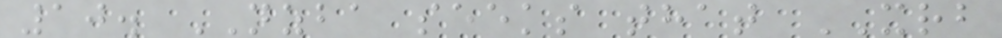10. NZBA seeks that XRB
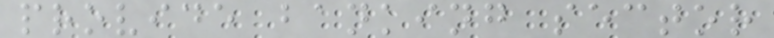provide banking sector
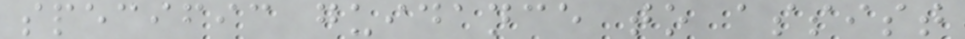specific guidance to assist
